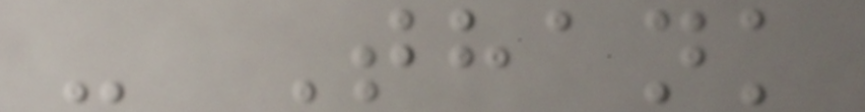- Thank
